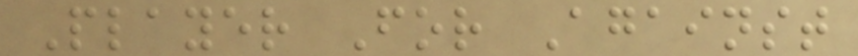Player For Against
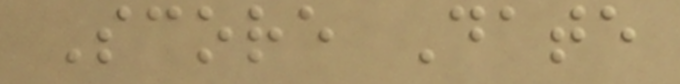Score Date
